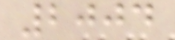2004
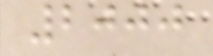2000
